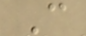C
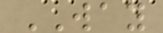WAY
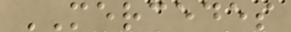MERCEDES
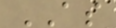AS
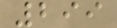299
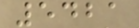5421
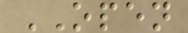OPEN
